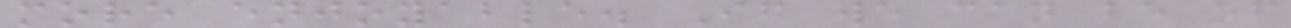more enjoyable. If we can be of
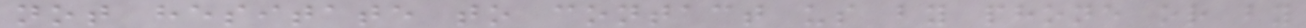not hesitate to contact us by phone or by
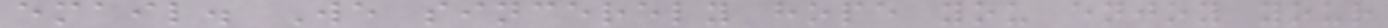email. We sincerely hope you enjoy your
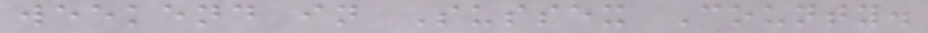weekend in Sussex County.
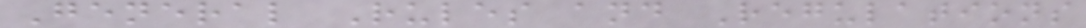General Rules and Regulations
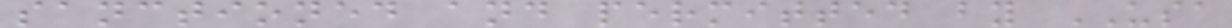sanctioned and permitted by USA
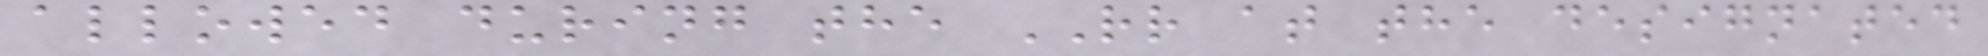allowed during the RR at the designated
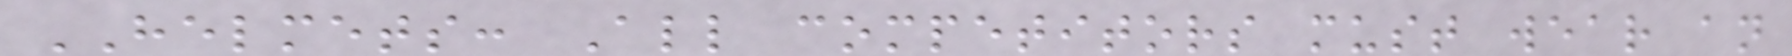HELMETS: All competitors must wear an
